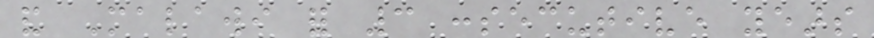and Malawi for 3 consecutive years
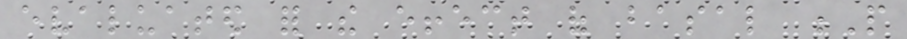evaluated for the effect of basal P
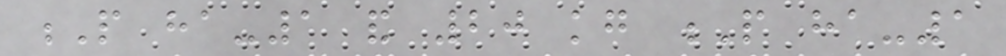P ha-1 and 20 kg P ha-1
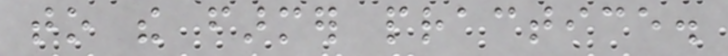to the farmer practice.
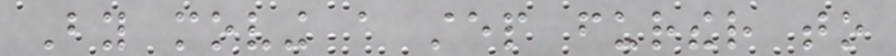By moving a step further to
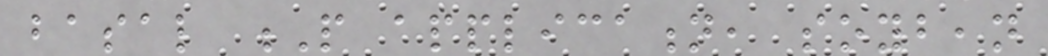basal P application, soybean
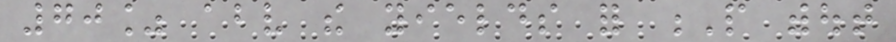70% above the yields for P without
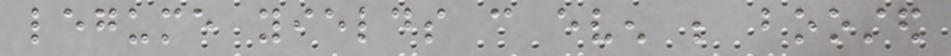legume yields can even be boosted
